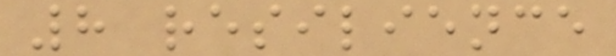8 resilience
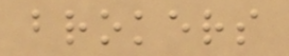brokers
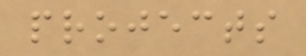projects
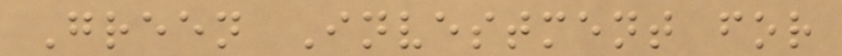Green Investment for
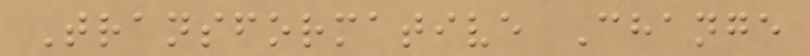Transformative Change
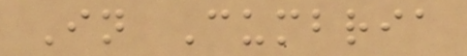In Cumbria
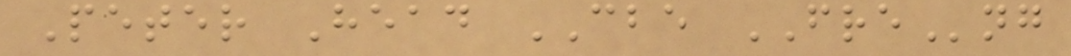Peter Head CBE FREng
